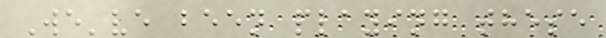We've been playing these
